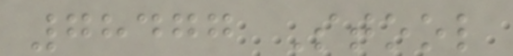78477 Stool
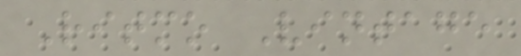Ritmo Vintage
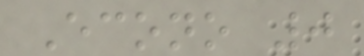Econo 0
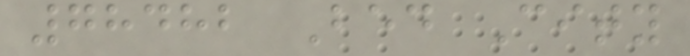78482 Bed City
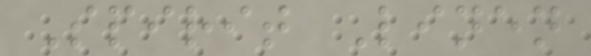Spirit Linen
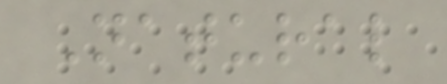Natural
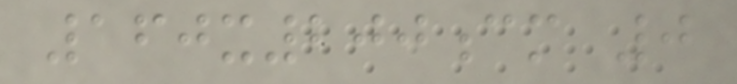160x200cm 0
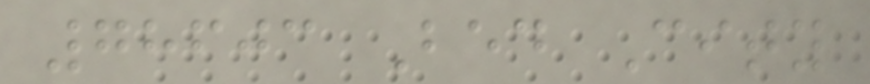78603 Bed City
